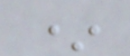*
